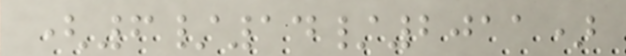(6/14/2011)
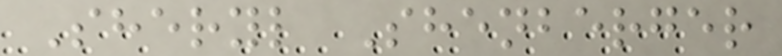Sheryl Shenberger
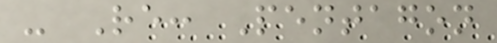- Re: Pentagon
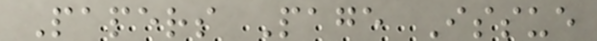Papers Page Issue
